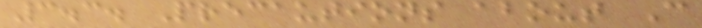3.3. Precautions about C
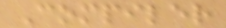Compiler
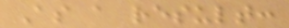As a result:
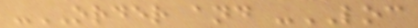-ORDER and -LOC
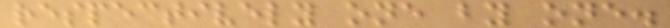respectively one by one.
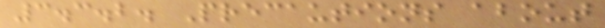3.3.2. Precautions about
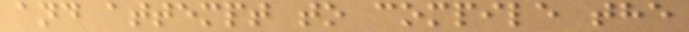and attempt to compile the
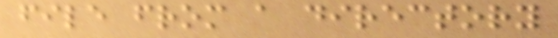file from a directory
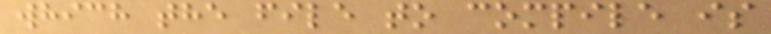which the file to compile is
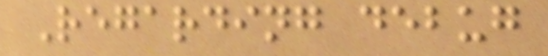Regarding debug
